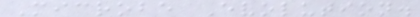Microbe Evolution.
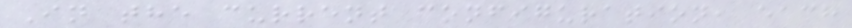In the current configuration, each
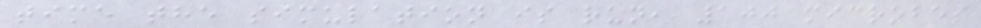time the simulation is run, 100 microbes
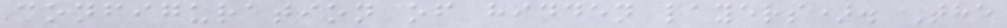configuration of hidden layers). The
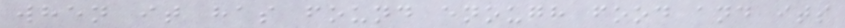when it has found enough food and its
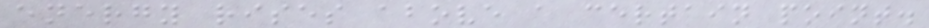energy rises above a certain point.
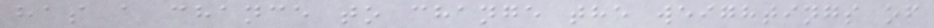has a chance to change the weightings of
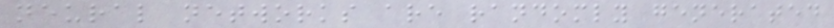neural networks are randomly generated
